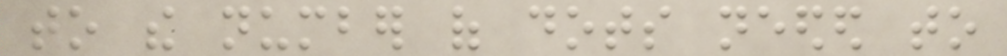to the number of dots needed to
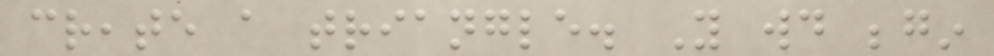create a triangle. You would begin
